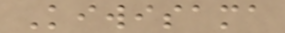Kiwisama
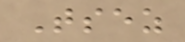Tsez
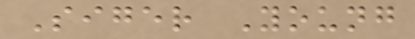Siger Young
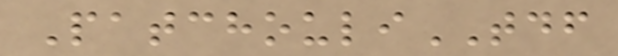PatchouliTDF
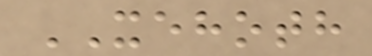XEHOTH
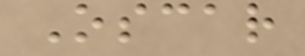Oscar
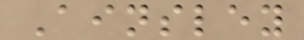Ainsley
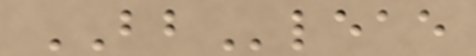BBleae
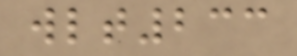wlt233
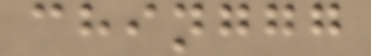chinggg
